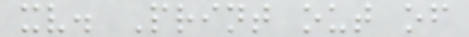xv. Print out of
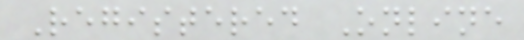Registered Online
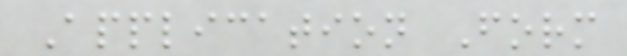Application Form
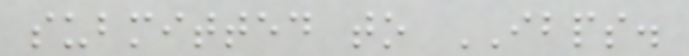submitted to IBPS.
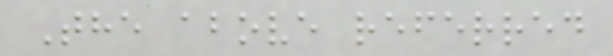The above referred
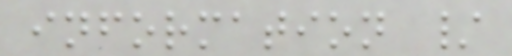information /
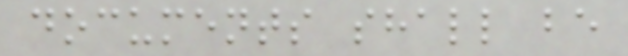documents shall be
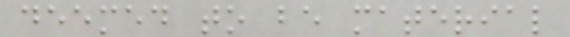deemed to be material
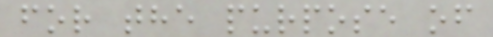for the purpose of
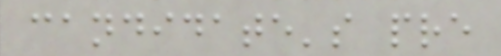candidate's pre
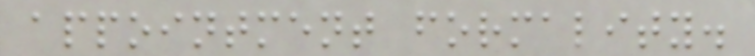appointment formality.
